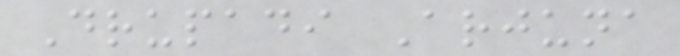Drupadi Arjuna
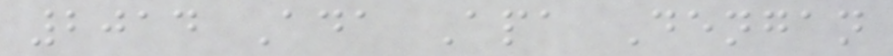2014 Ada Apa Dengan
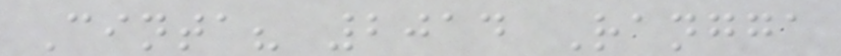Cinta? 2014 Rangga
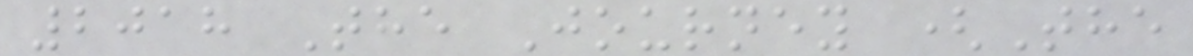2018 The Journey (The
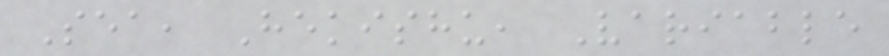Sea, Hekishu, Variable
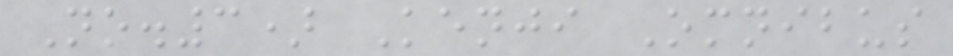No.3) Kenji Omnibus
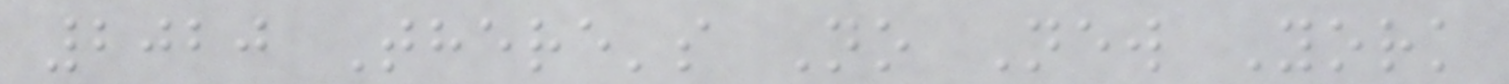2020 There's No New York
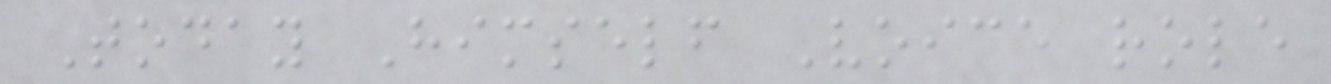Today Himself Voice role
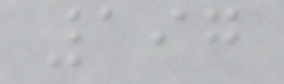197
